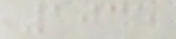1035
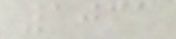1031
